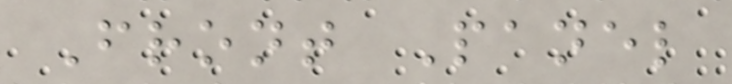Front Panel
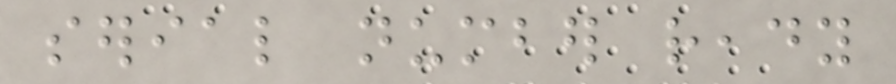serial number ready
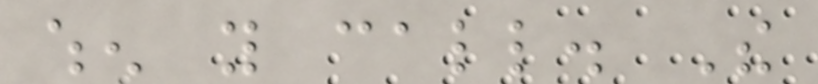when you call. The
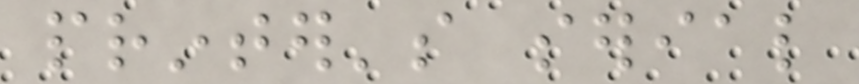printer's serial
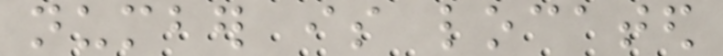number is located
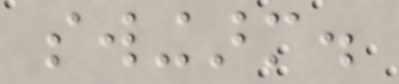swingarm.
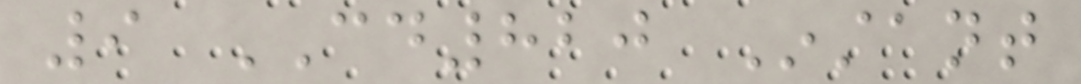9 CD820 Instant
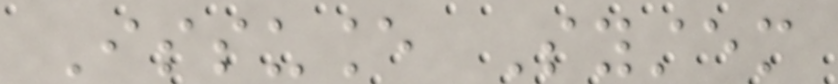Issuance System
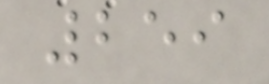259
